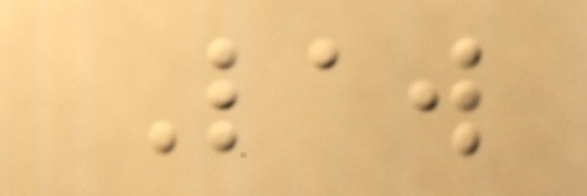Law
